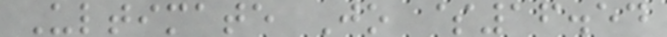Ultimate Jo $16.54
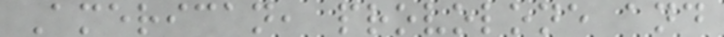American, provolone and
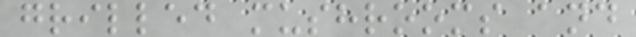grilled mushrooms and
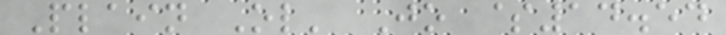Plain Ol' Jo $14.54
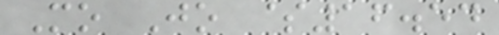Mo Jo $16.54
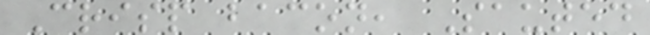Crisp bacon, Sauted
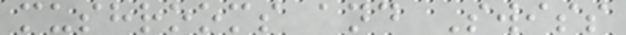mushrooms and Swiss
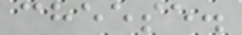cheese.
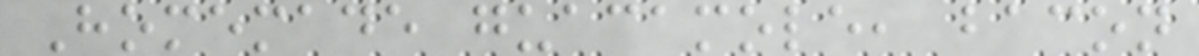Homemade guacamole, bacon
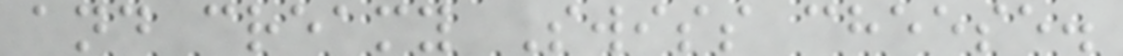and creamy Swiss cheese.
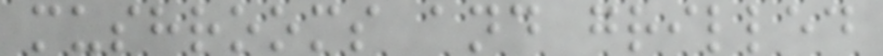mushrooms and grilled
